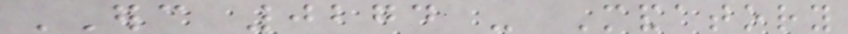ERC 0274 - Mandatory
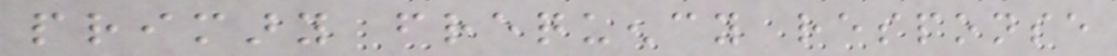primary frequency response
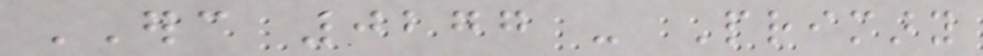ERC 0277 - Primary
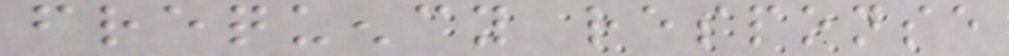frequency response
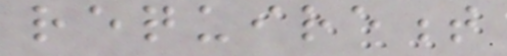requirement
